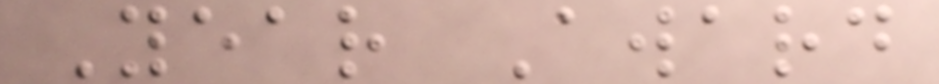Year Award
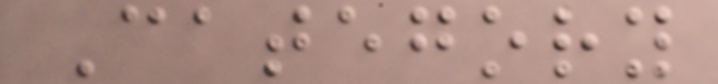Category
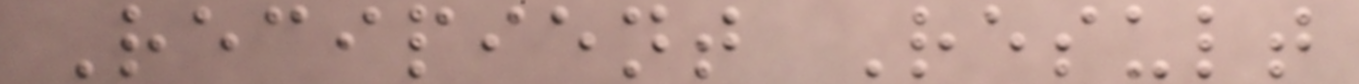Recipient Result
